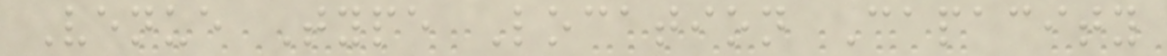Venue Type Location Capacity
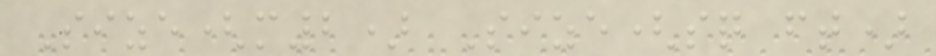Size(m2) Size(sq ft)
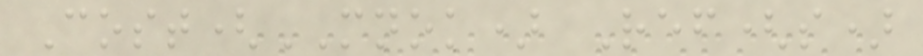Cost(MNOK) Ref(s)
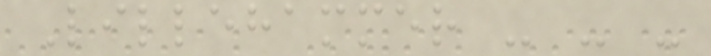Lillehammer - - -
